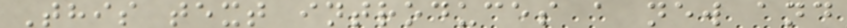This text introduces a new and
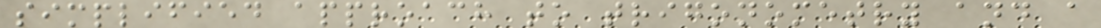simplified approach to trigonometry and a
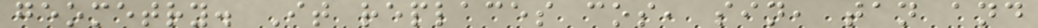geometry. It replaces cos, sin, tan and
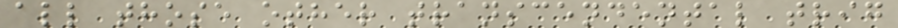all those other transcendental trig
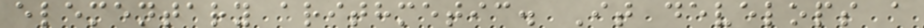elementary arithmetic. It develops a
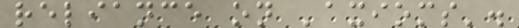reliance on 'axioms'.
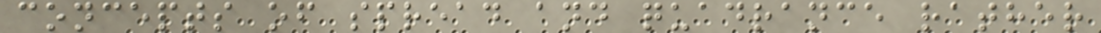concepts of spread and quadrance rather
